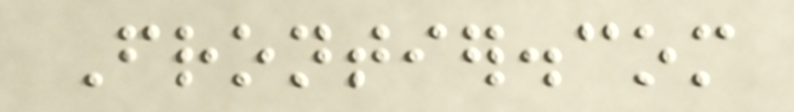Frontier.com
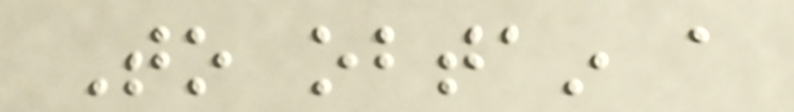To obtain a
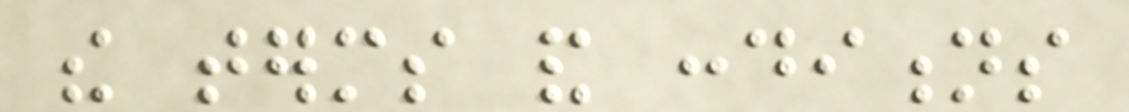the terms and conditions
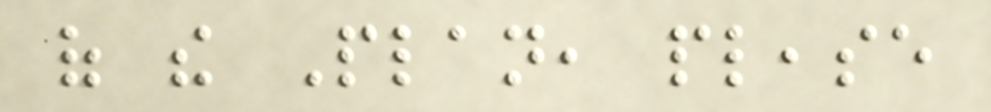of the Plan, please
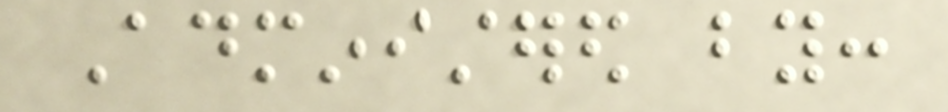Administered by:
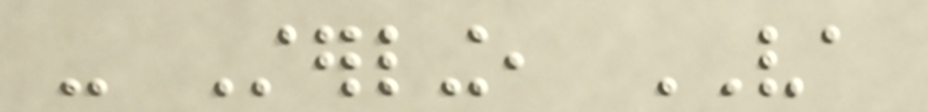- Sterling, VA
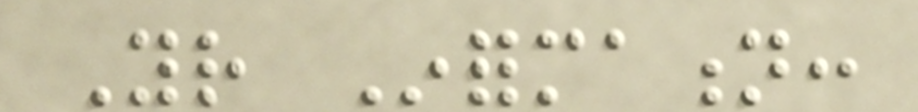Your Information:
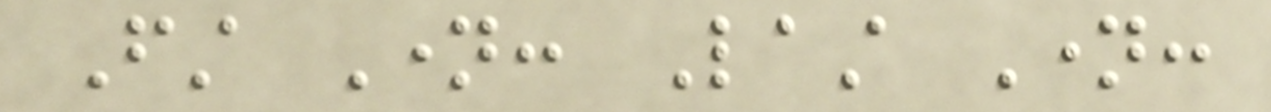First Name: Last Name:
